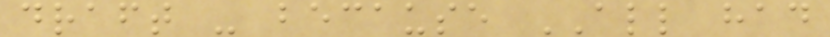draft - because ALL had
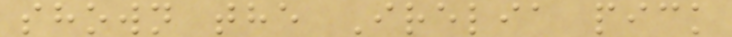shown the Irelia pick
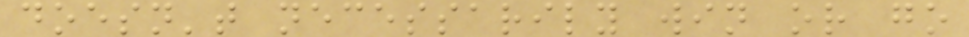doesn't necessarily win or go
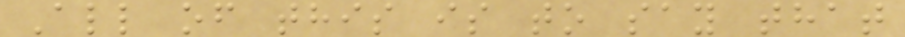All of this is to say that
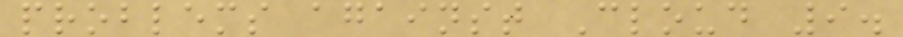problems against Cloud 9.
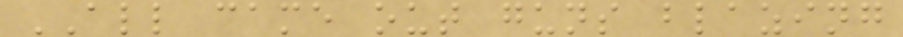ALL came out guns blazing
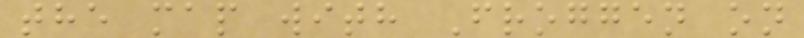the map with Froggen on
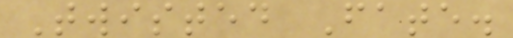Twisted Fate.
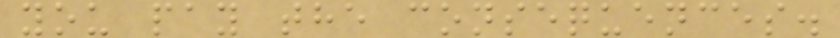you pay the consequences.
